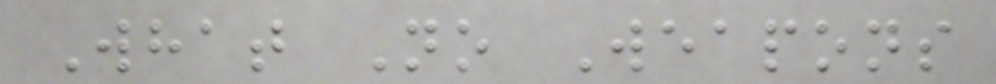What No Weapons
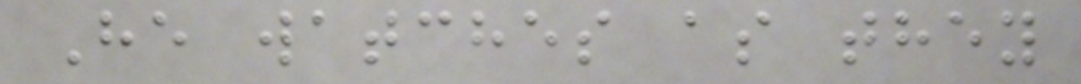He watches as they
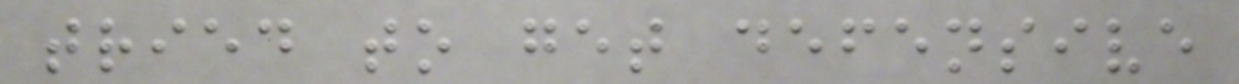tried to get defensive
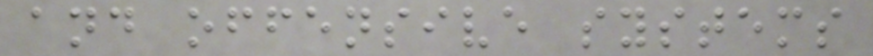and offensive systems
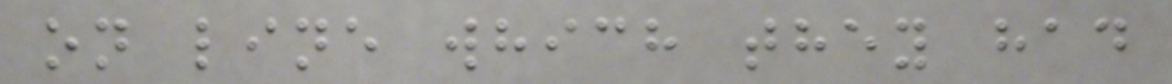on line which they had
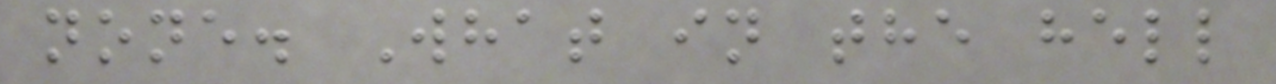none. What in the hell
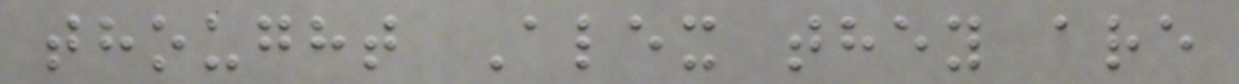thought Alex they are
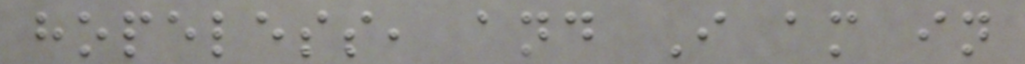hopeless, and I am in
